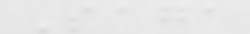Saga
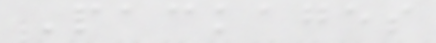Packages
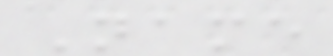Name
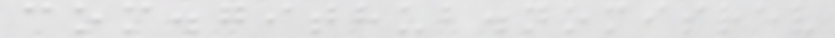com.github.nomisrev
